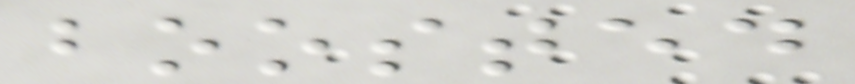boosted
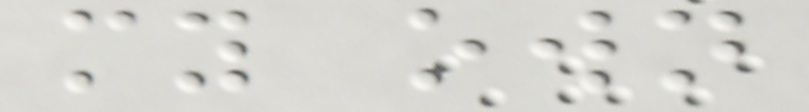my own
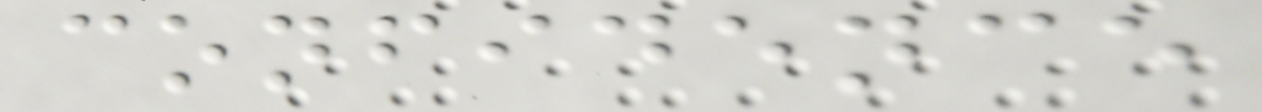confidence
